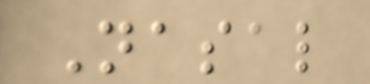Nasal
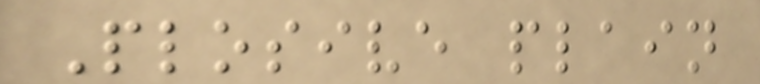Plosive plain
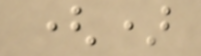()
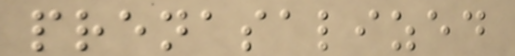prenasalized
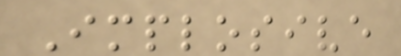Implosive
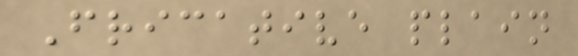Fricative plain
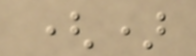()
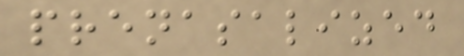prenasalized
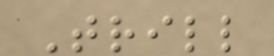Trill
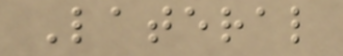Lateral
